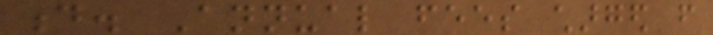d. Annual fees charged from
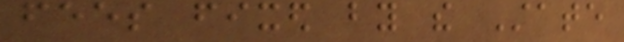fees fixed by the State
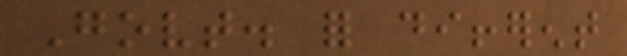Govt. for different
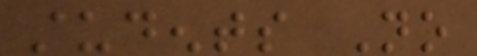students No
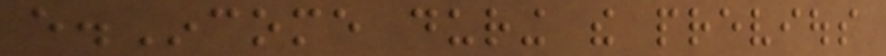e.Income during the previous
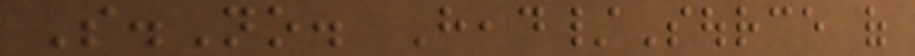S.No. Head/Source of
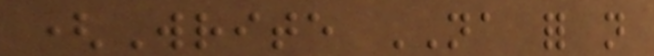(Write NA for not
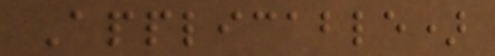Applicable)
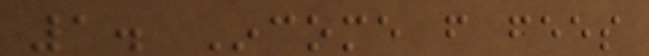1. Income from fees
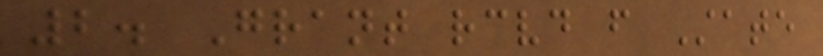2. Grant received from State
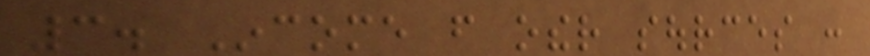3. Income from other sources :
